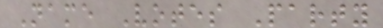Name Votes Party
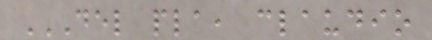DEL PLA, CLAUDIO
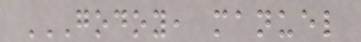GODOY, MANUEL
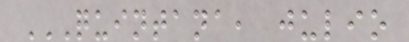QUINTANA, JULIO
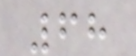68
